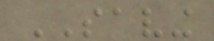SAVING
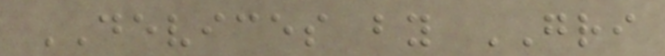DEVICES by GRI
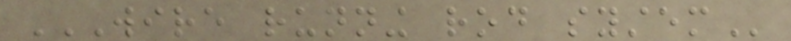WIRE RUNNING ROD SYSTEM
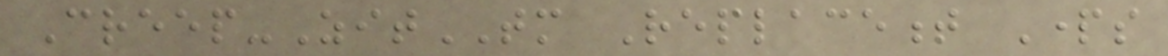Creep-ZitTM Replacement Parts
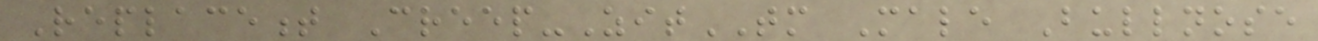Replacement Creep-ZitTM Male Bullnose
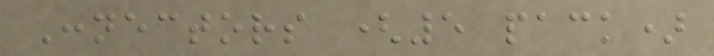Connectors (5 pack)
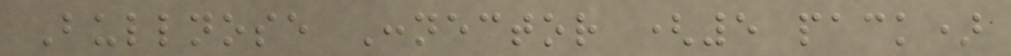Bullnose Connector (5 pack)
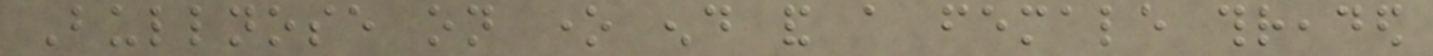Bullnose on one end and a female threaded
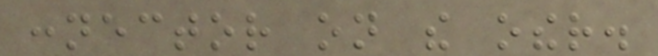connector on the other.
